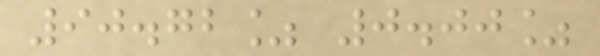90.72% 0.00%
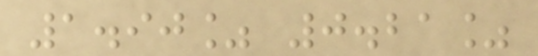1.90% 0.21%
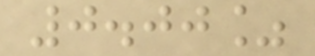0.00%
